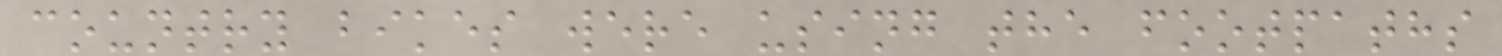country bikes were using the footpaths
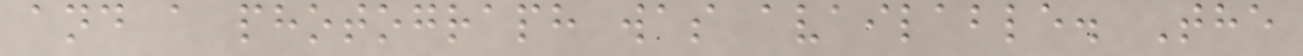and a photograph was available. The
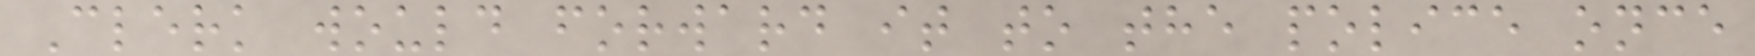Clerk would forward it to the police once
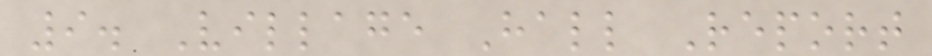9. Village Hall Report
